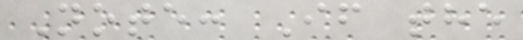Note: If the
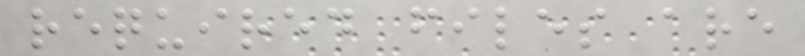required files are
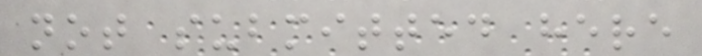not submitted here
